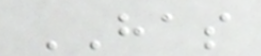HAS
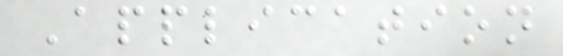Application
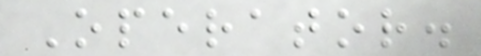Operator.
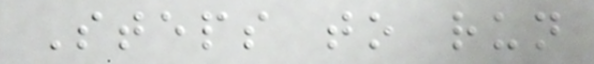Steps to run
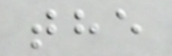the
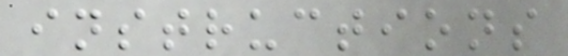instructions
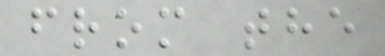from the
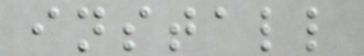install
